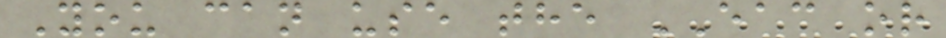You can use the EAC or
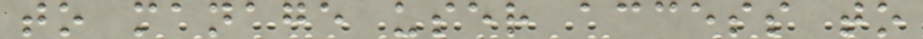to manage user access to
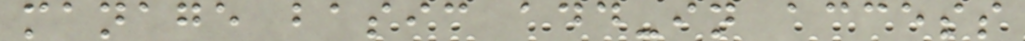manage basic add-in access
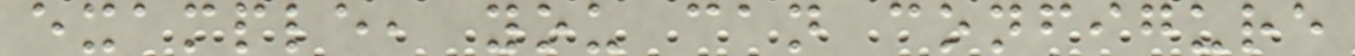example, you can configure
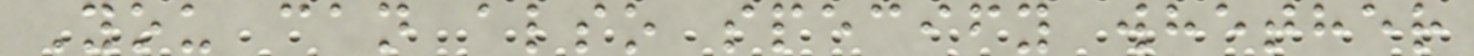You can also specify whether
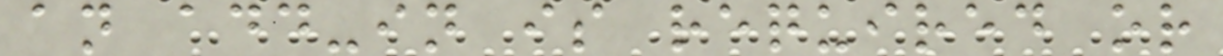an add-in is required or
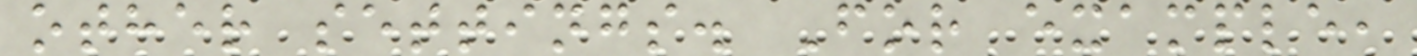other settings. For example,
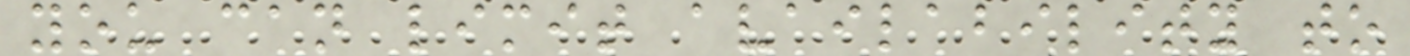you can limit availability to
